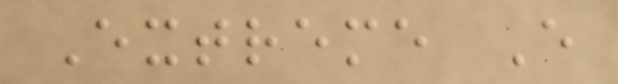Extreme E
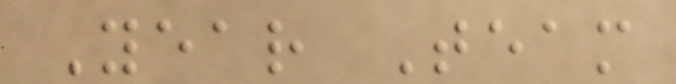Year Team
